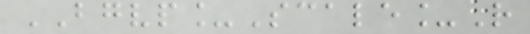BGVP_Scale_R
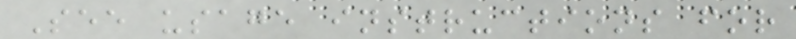See usage instructions for
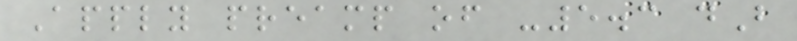Apply preamp of -5.3 dB
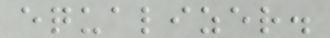equalizer.
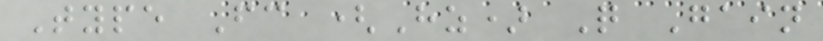Type Fc (Hz) Q Gain
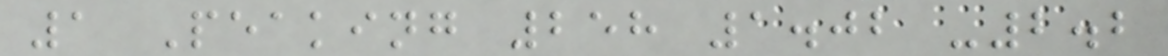1 Peaking 258 1.02 -2.2
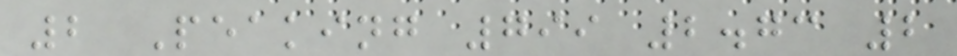2 Peaking 799 2.73 2
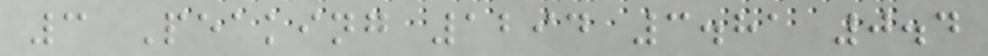3 Peaking 1294 3.81 0.4
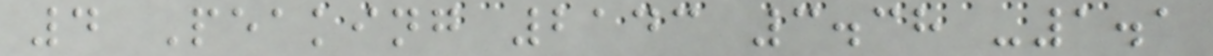4 Peaking 2143 3.38 -1.1
